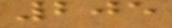205
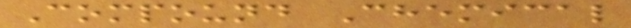Compound Chemical
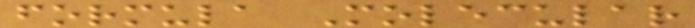formula Molecular
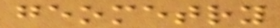geometry
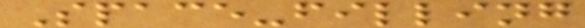Space-filling
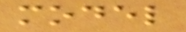model
